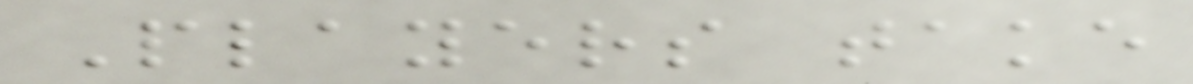Players take
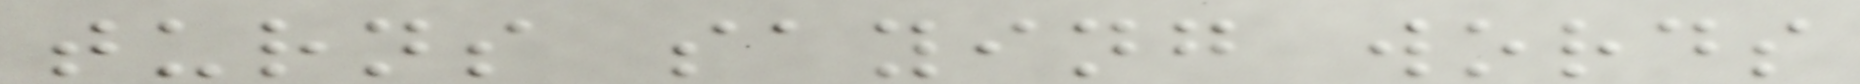turns saying words
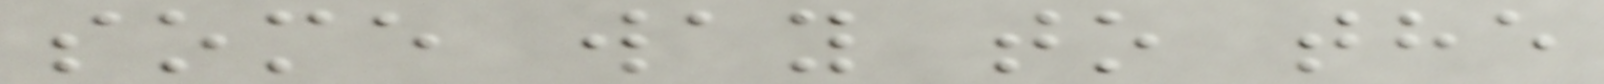some way to the
